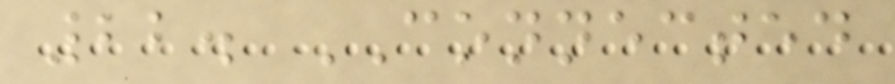22. CONNECTED
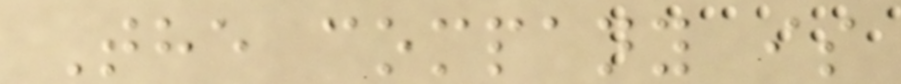The company is
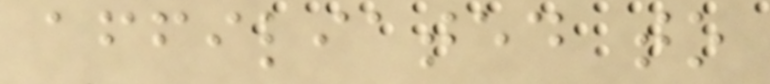affiliated to
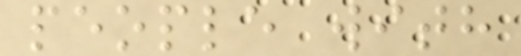people with
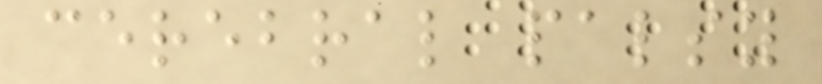cerebral palsy
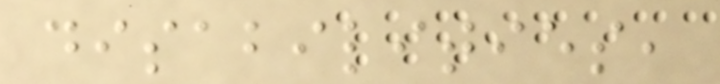disabilities,
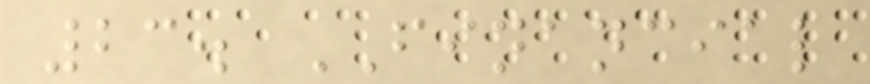23. FINANCIAL
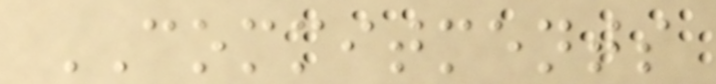COMMITMENTS
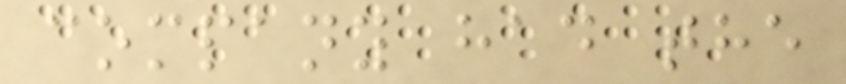company had the
